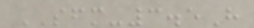SFM-3.5H
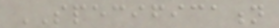SPECIFICATION
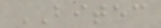BITEC
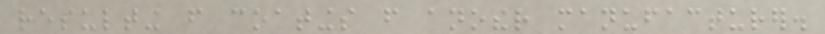resulting from coatings from another manufacturer.
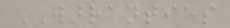WARRANTIES
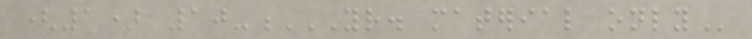(1) 10-YR. MATERIAL ONLY
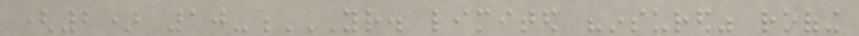(2) 10-YR. LIMITED "INSURED" ROOFING
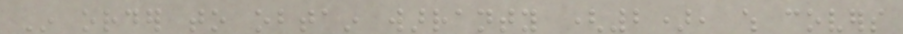In order to obtain warranty (2), which covers
